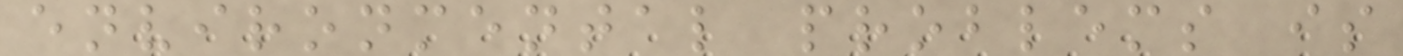environmental problems is
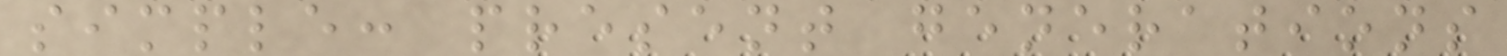simple: present generations
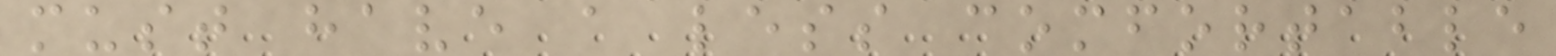must have a less comfortable
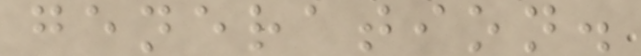generation.
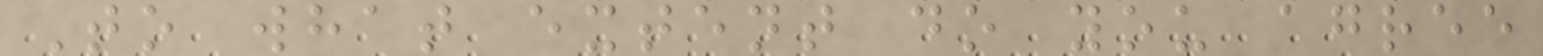To what extent do you agree
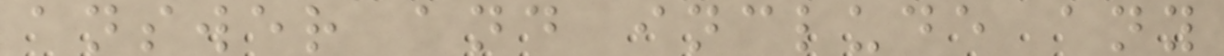answer and include any
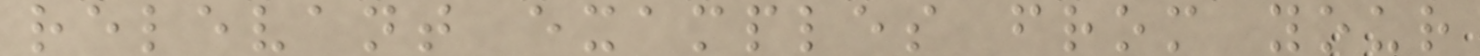relevant examples from your
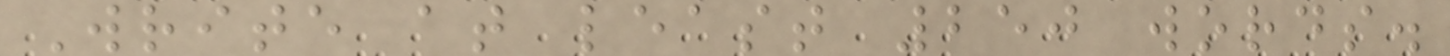Write at least 250 words.
